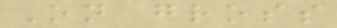On gross
